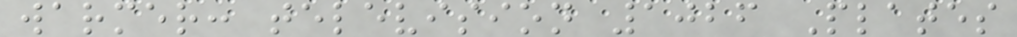warmer: television 1026 Plates
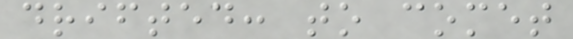drifted: to comet
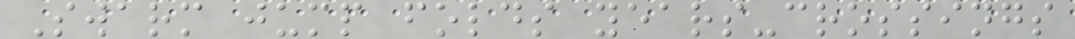Swarm jump folds years-crossings
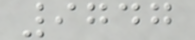9747
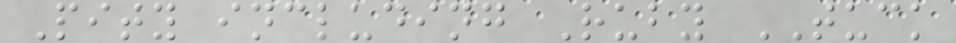Pity including Ruby TUCK
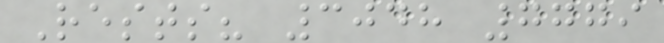Rests? 3048 7779
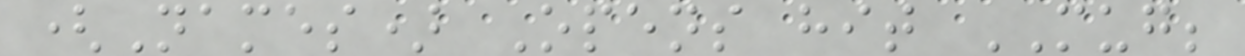(Names) Opens hit MUG;
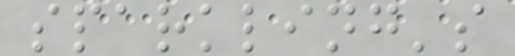sparkling's
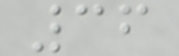36
